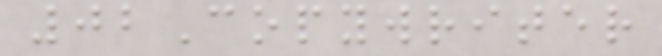02Copywriter
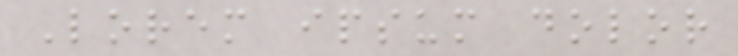Lorem ipsum dolor
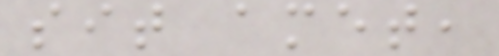sit amet,
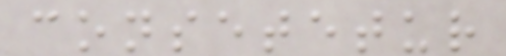consetetur
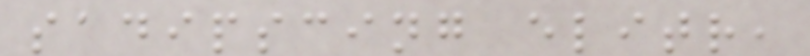sadipscing elitr,
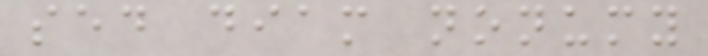sed diam nonumy
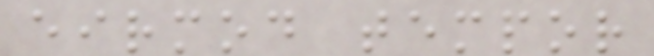eirmod tempor
